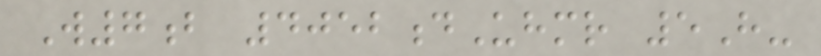W7b 4052dUhmr 5H-
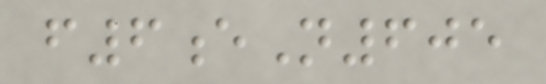f6eN605
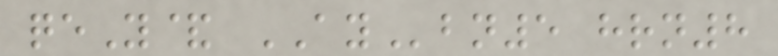qeY& AYbn5 hrn8
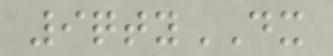9qtyDX
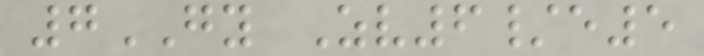7GY Zv6/e5
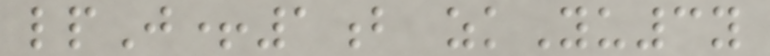lpJ+1b zkYu3y
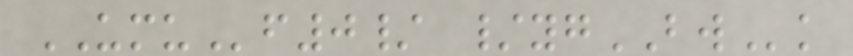UMUf0/ /ygBWk
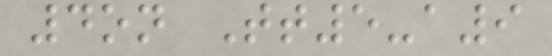4on Tt5-a9
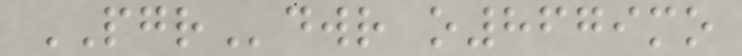PGRdwr o8679mo
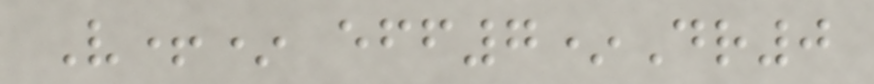V+* eff7*Dr0
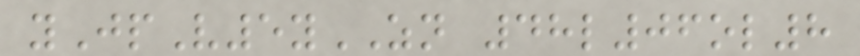yJpV5yZN 48l06ol8
